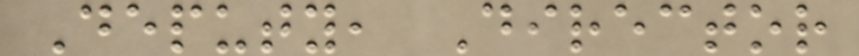Deputy, Director
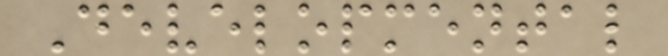Developmental
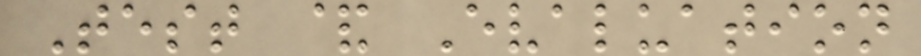Test & Evaluation
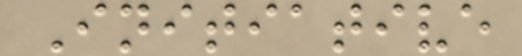Initiative
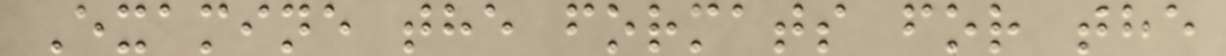Examine the formats for the
